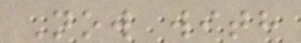Now with
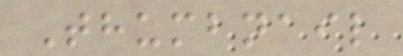Thumbnail
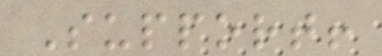Support!
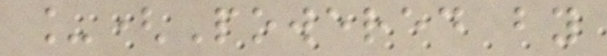_(Powered by
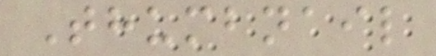Thumbnail
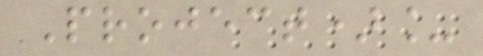Project)_
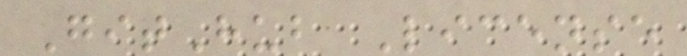GitHub License
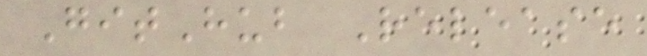GitHub Release
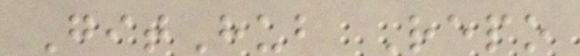GitHub Repo
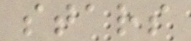stars
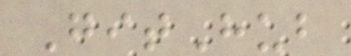GitHub
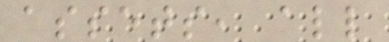assets, all
